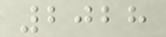2028
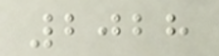2028
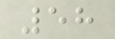58
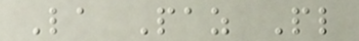La Paz Pl
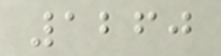1260
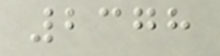2378
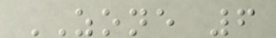ZONE 6
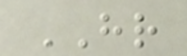HR
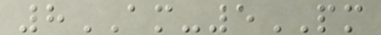8AM-5PM
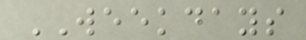WEEKDAYS
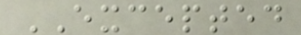EXCEPTED
